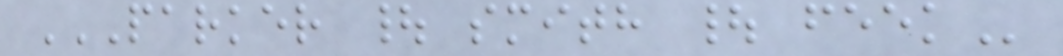PARKER | SMITH | FEEK
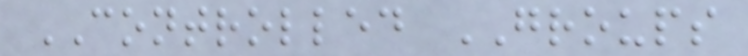CONTROLLED GROUPS
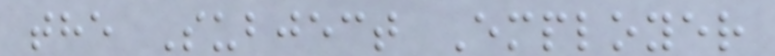the Subject Employer
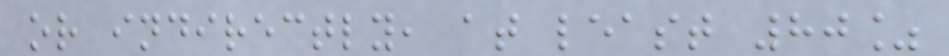or indirectly, at least 80%
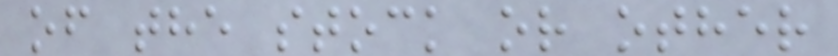of the stock or other
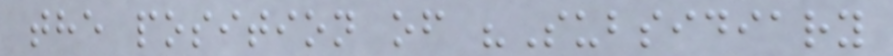the position of "Subsidiary
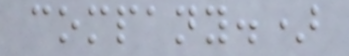company.)
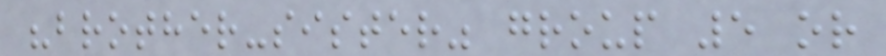"brother-sister" group 5 or
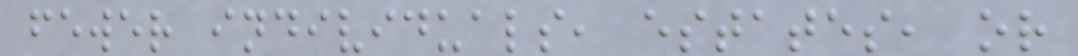fewer individuals, estates, or
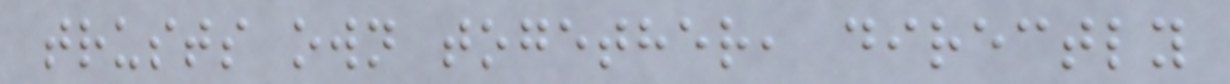trusts own together, directly
